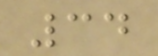34
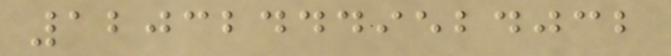120324449524032
